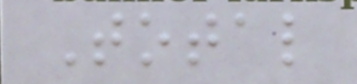Total
